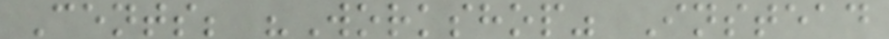Cents; "Workshop" Instead
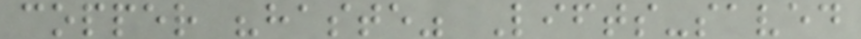copper "haste" Lifts-saved
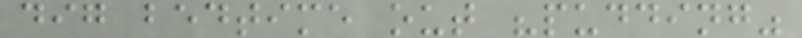dig bedtime out "pudding"
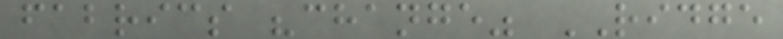fabrics "change" RIDGE
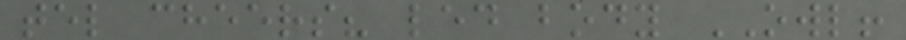tel cheers? led body OWL!
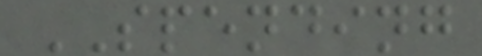SPENDING
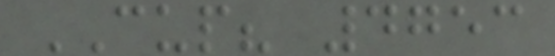CUP? 4753
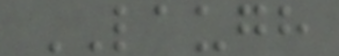LAUGH
